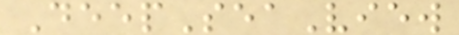DeepSeaView
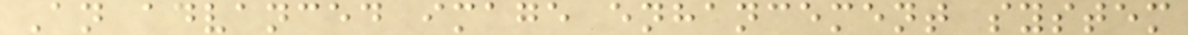An advanced image enhancement system
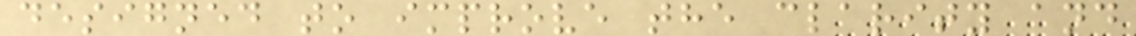designed to improve the clarity and
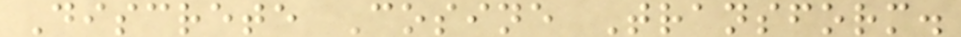Discrete Cosine Transform.
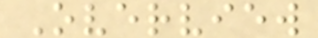Overview
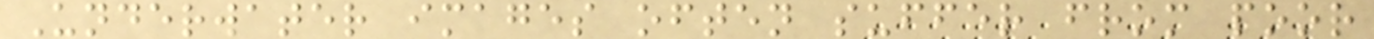Underwater images often suffer from poor
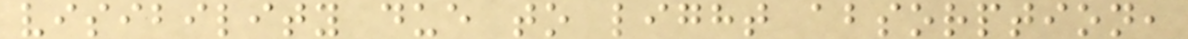visibility due to light absorption,
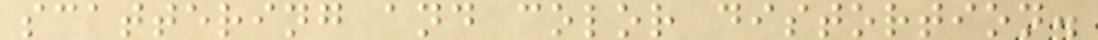scattering and color distortion.
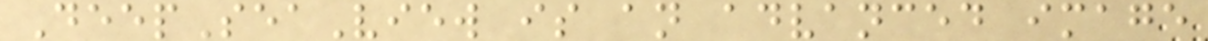DeepSeaView is an advanced image
